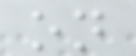on
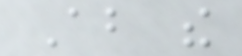About the
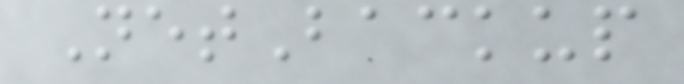NetBackup
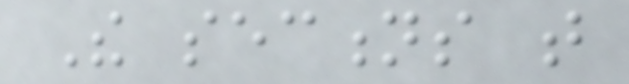The sections that
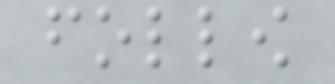follow
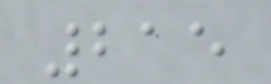215
